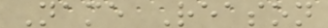Name Reason
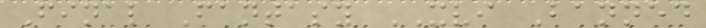Final Fantasy XVI Banned
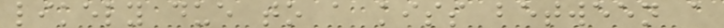likely due to a kiss between a
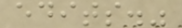edits."
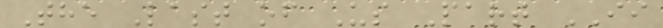The Last of Us Part II
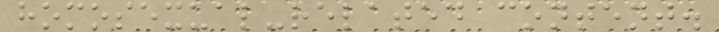homosexual-related content.
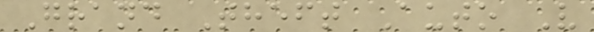Grand Theft Auto V
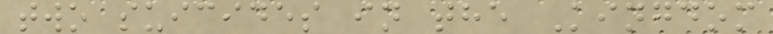two suicides in the Kingdom
